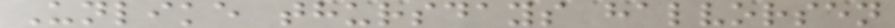Unlike thursdays halvorsen
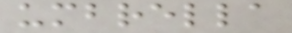umbrella
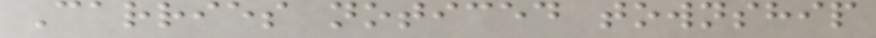Carries noticed township
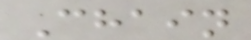Chain
